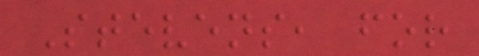Stevens, for
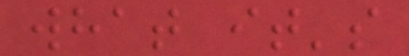what it's
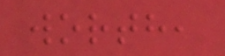worth,
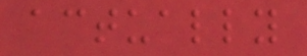actually
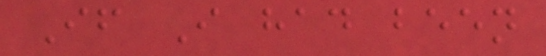If I had been
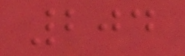204
